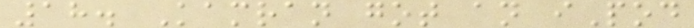18. Kamran got an iPod
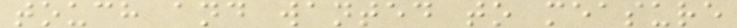touch and wanted to measure
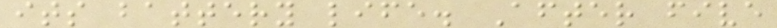its battery life. After five
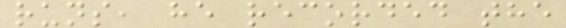runs, he recorded the
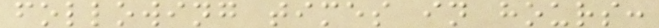following times in hours:
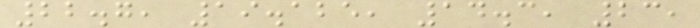22.7, 19.125, 14.3, 23,
